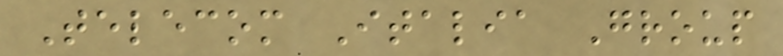Telecom Italia Group
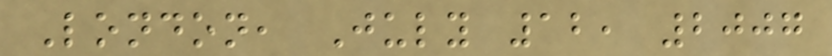London, July 12, 2007
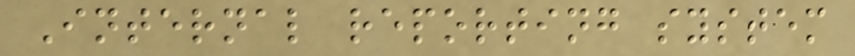Internal reporting system
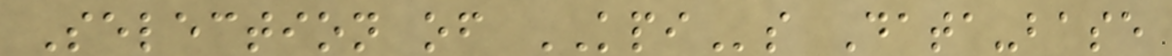Selection of KPIs Data-base
